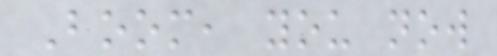Boom, you now
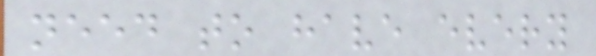need to have every
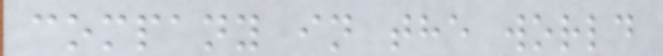company in the world
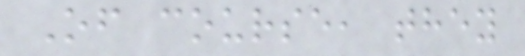Of course, they
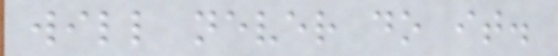will never do it.
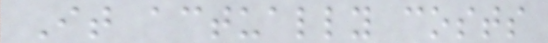It actually costs
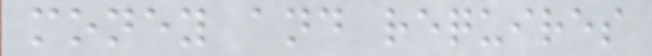money and requires
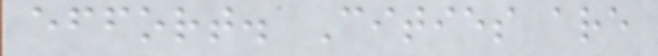effort. Cities are
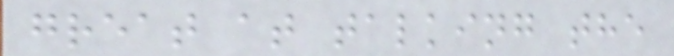great at talking the
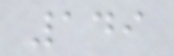149
